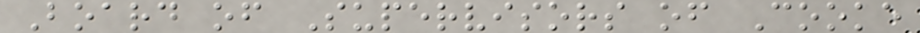Board of Supervisors of Cooke
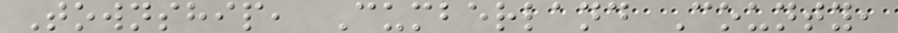Township, Cumberland County,
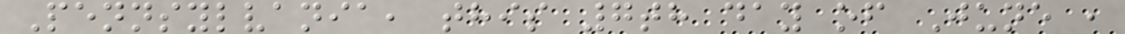Pennsylvania, this 7th day of June ,
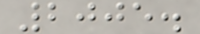2005.
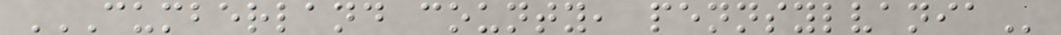CUMBERLAND COUNTY, PENNSYLVANIA
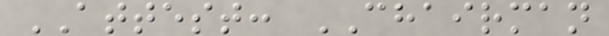ATTEST: CHAIRMAN
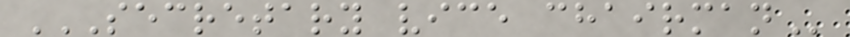SECRETARY VICE CHAIRMAN
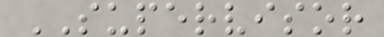SUPERVISOR
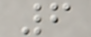6
